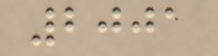2001
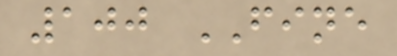100 FINE
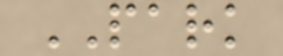PARK
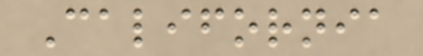California
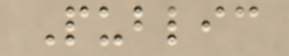Public
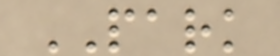PARK
